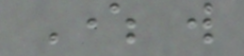Where will
